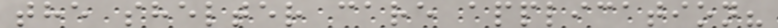the shelter care application?
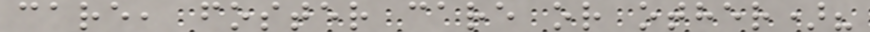care, foster care or other)?
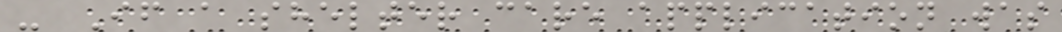- If a shelter care application was
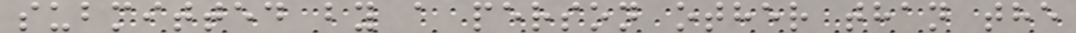submitted by a person other than the
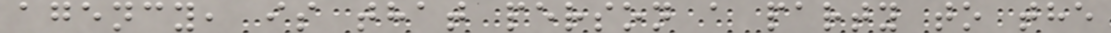agency, is that person a party to the
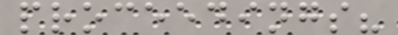proceedings?
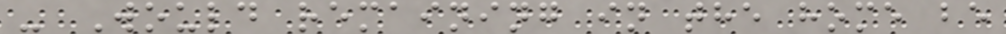- Would remaining in the home be
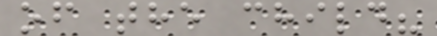of the child?
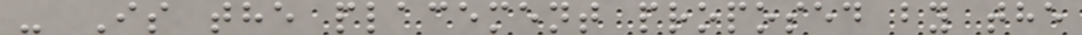- Is the placement proposed by the
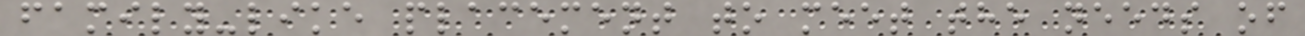family-like placement to meet the needs of
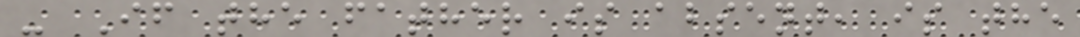- If the father is absent, is the
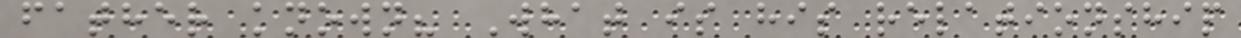father known? What is his relationship
